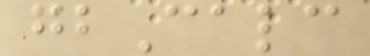gbCalc
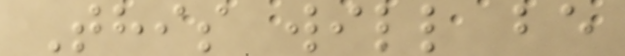This will be
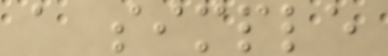a simple
